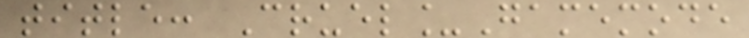title: Cruel_Gamemode
